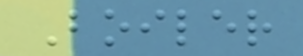Boiler
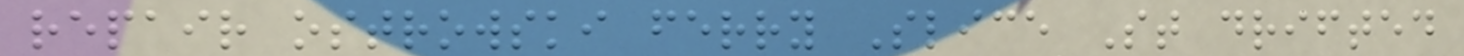repair ostrowski ferry Slice St drifted
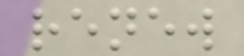renew
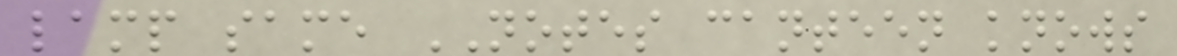lamp same NOTES canteen knows
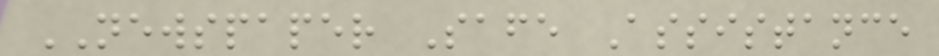NEWSPAPER Safe Assistance
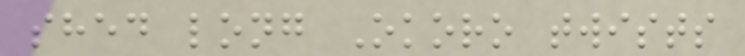shed long Okoro twists
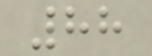88
